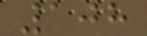108
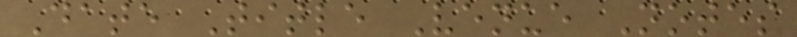Date Title Venue Notes
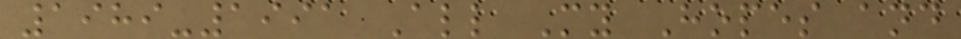1989-1991 All My Hopes and
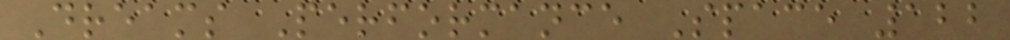Dreams Performance Space 122
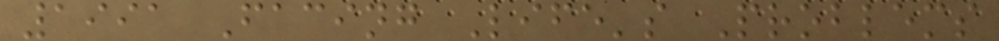1991 Facing Life's Problems
